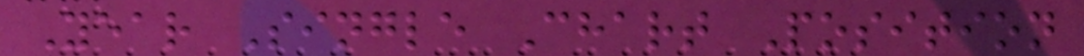Year Single Chart Position
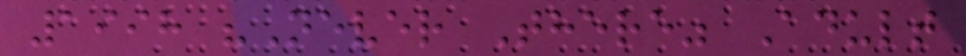1998 "Never There" Adult
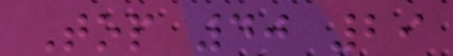Top 40 29
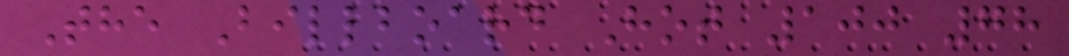The Billboard Hot 100 78
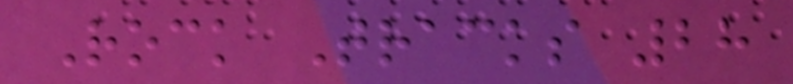Rock Tracks 28
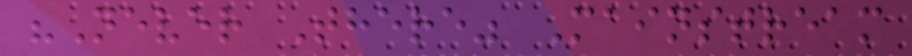"Never There" Mainstream
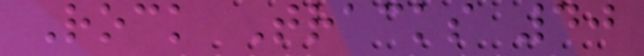Rock Tracks 40
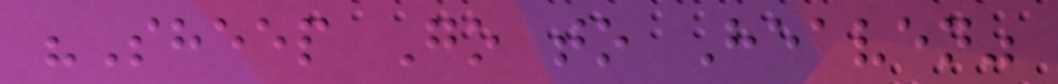"Sheep Go to Heaven"
